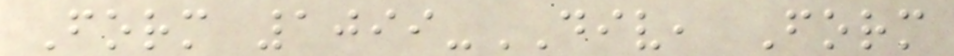Form 1099-DIV, Form
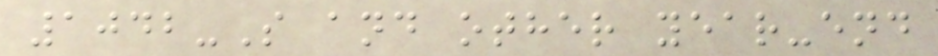1042-S and other year-end
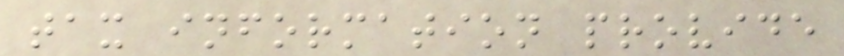tax information provide
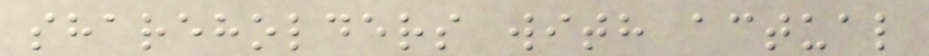shareholders with actual
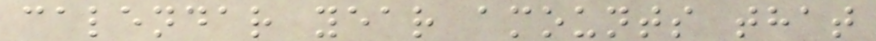calendar year amounts that
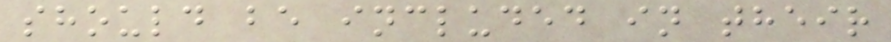should be included in their
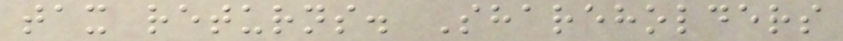tax returns. Shareholders
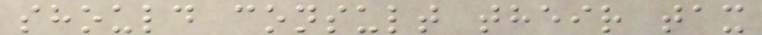should consult their tax
